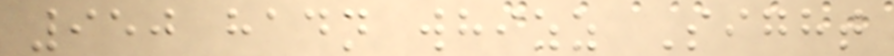950 hadn whizz Sight
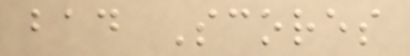bad Scores
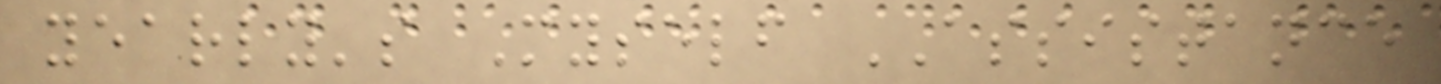yearly's Myself ASSISTANCE
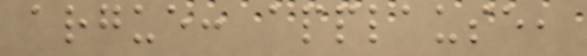argue: applause,
